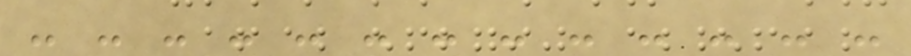- - - - - - - - - - - - -
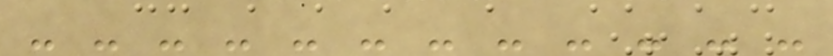- - - - - - - - - - - -
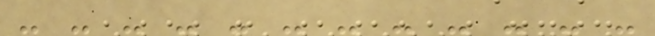- - - - - - - - - - - -
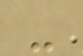-
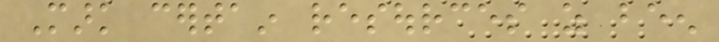Mark certain resources as been
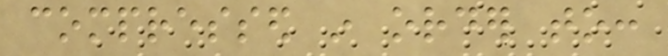compressed in order to:
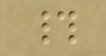#
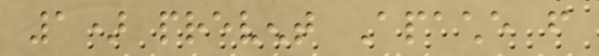1) prevent Apache from
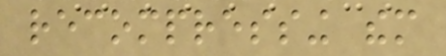recompressing them
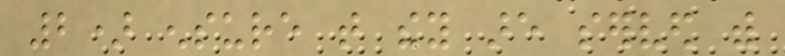2) ensure that they are served with
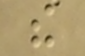the
